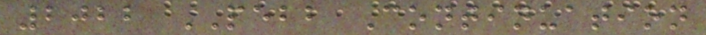2022 PEBB Continuation
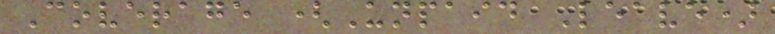Coverage (Unpaid Leave)
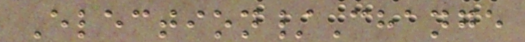Election/Change
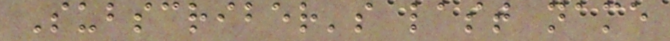Subscriber's last name
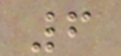6
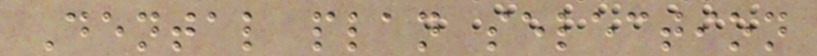Dental plan selection
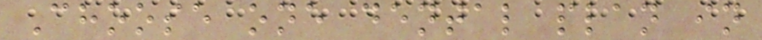Choose one dental plan in
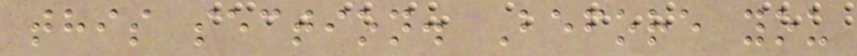this section. Before you
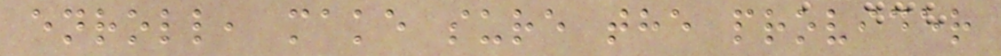enroll, make sure the provider
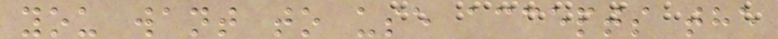you want to use accepts the
